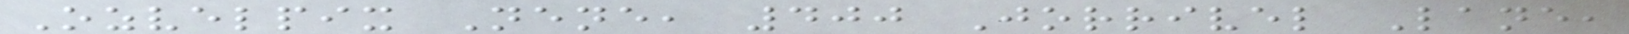Ozvelpix Nene, 400 Jorrivel Lane,
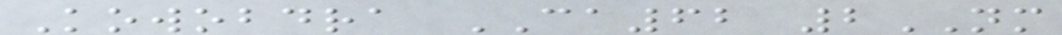Kowobdra CA62 2NM
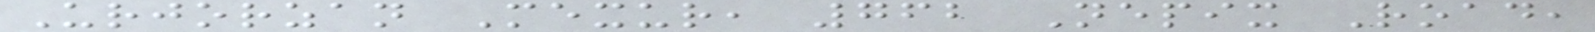Urjorzan Mexur, 762 Nepix Road,
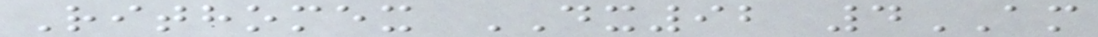Rithomex DX92 4AM
